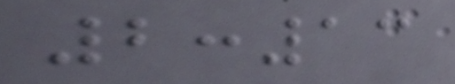2:13
